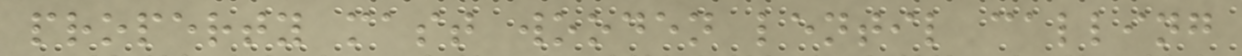property mast wooden lentil calling
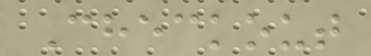Checkout
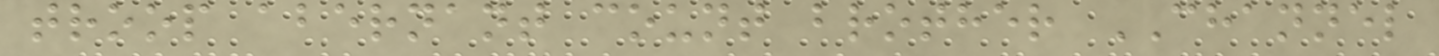troop abernant count brother CHANNEL
